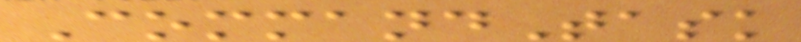CommandTask
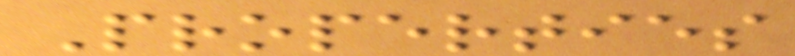Properties
